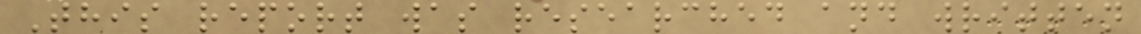This report was researched and written
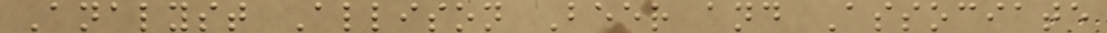Analyst Allison Beer and Associate
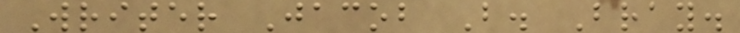Writer Jacob B. Bray.
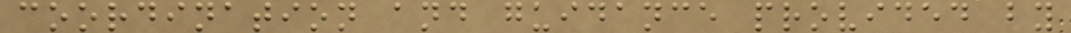coordination and guidance provided by
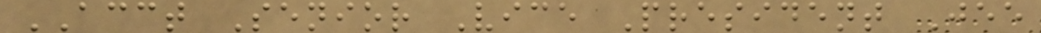ACCT Senior Vice President Jee
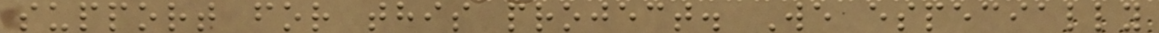support for this project. We especially
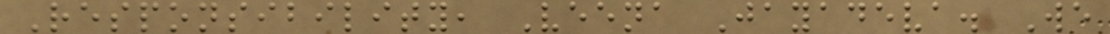Responsibility, Veena Jayadeva. We
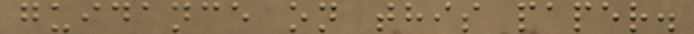guidance on this paper.
